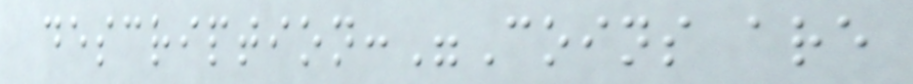description:"Coins are
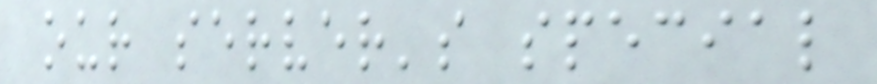our server's special
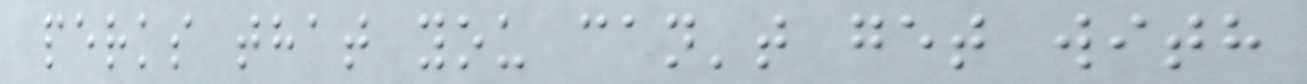perks that you can't get with
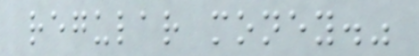regular money."
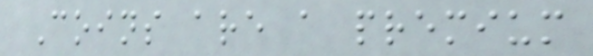Coins are a premium
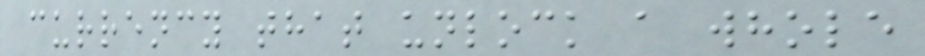currency that unlock a whole
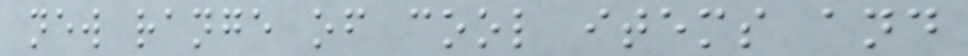new range of cool items and
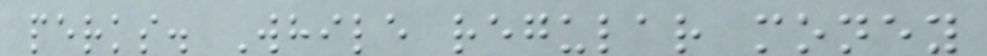perks. While regular money
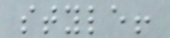style!
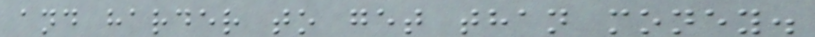and harder to get than money.
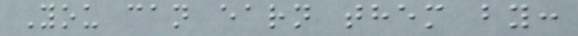You can earn them by:
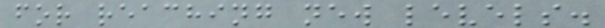for reaching new levels.
